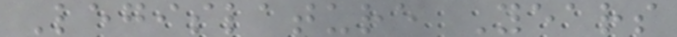Legislature Years
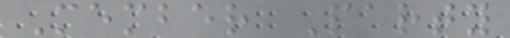Member Party
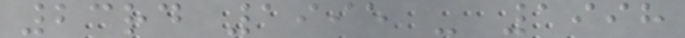23rd 1995 - 1998
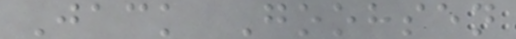Jack Goohsen
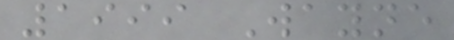1999 Wayne
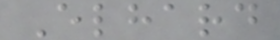Elhard
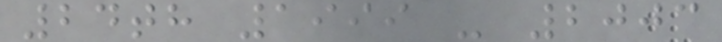24th 1999 - 2003
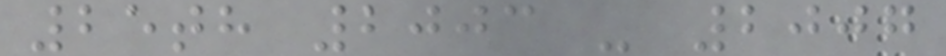25th 2003 - 2007
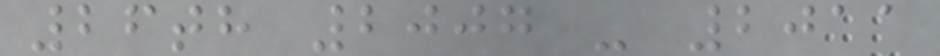26th 2007 - 2011
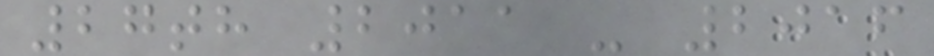27th 2011 - 2016
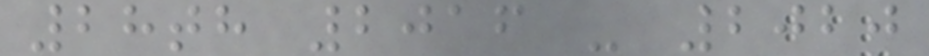28th 2016 - 2020
